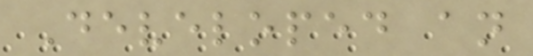Developed an
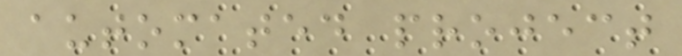automated project
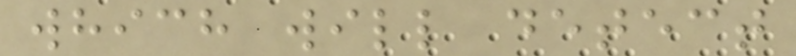which will detect
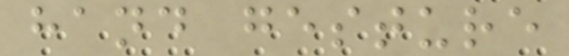hand gesture
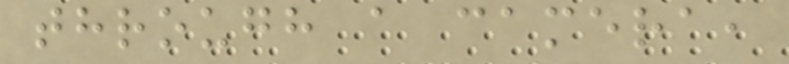through a camera,
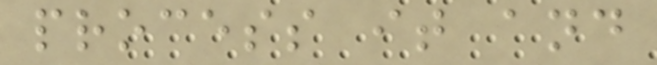process it and
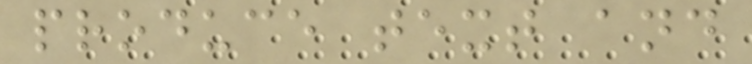produce text and
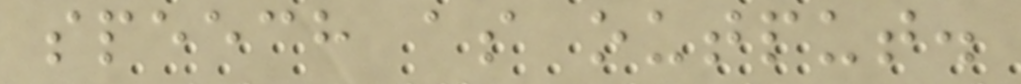speech as output.
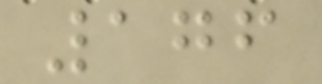176
